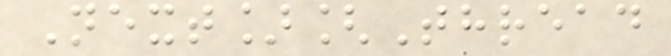Next][Thread
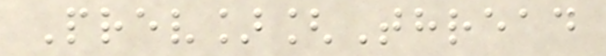Prev][Thread
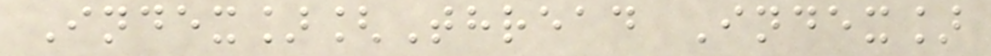Index][Thread Index]
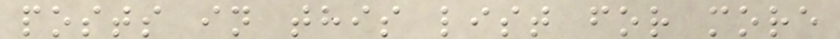posts in this list for more
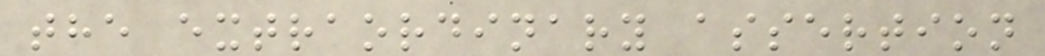the extraordinary assertion
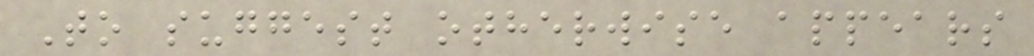To suggest otherwise appears
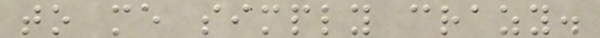to me simply crazy.
